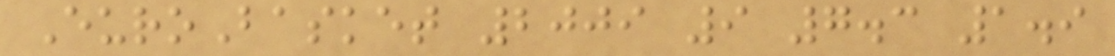EuroBasket 2009 9 7.3 1.9
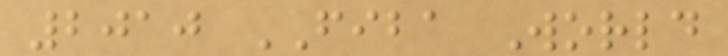2010 FIBA World
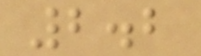2.2
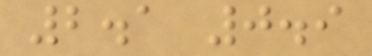2.1 0.9
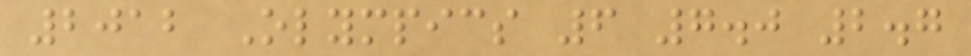2012 Olympics 6 7.0 2.7
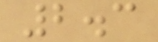2.3
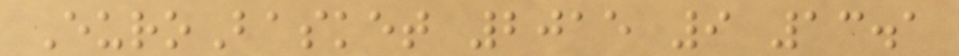EuroBasket 2015 9 13.1
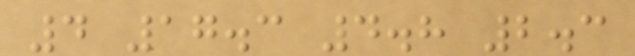4 17.3 4.8 2.3
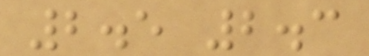2.5 2.3
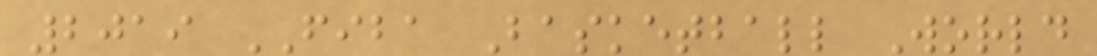2019 FIBA Basketball World
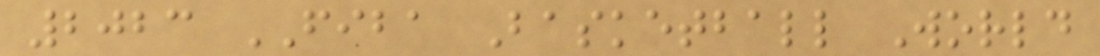2023 FIBA Basketball World
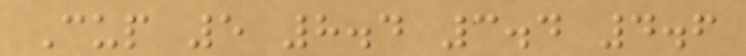Cup 5 8.4 3.4 4.6
